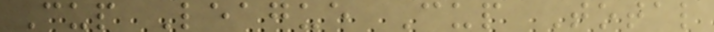Cup League Cup Total
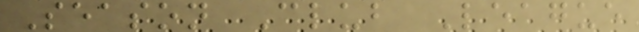Season Club League
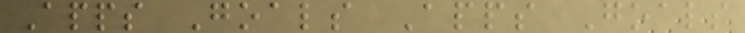Apps Goals Apps Goals
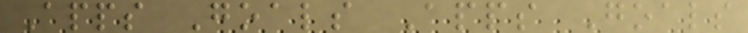Apps Goals Apps Goals
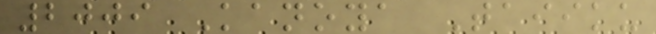2009 Kanoya Taiiku
